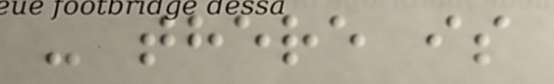- there is
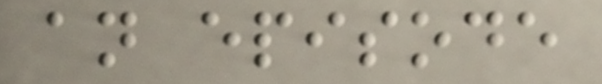an episode
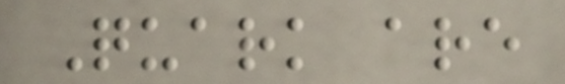Quark are
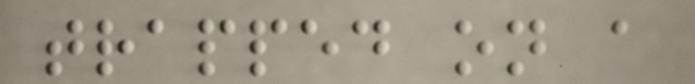trapped on a
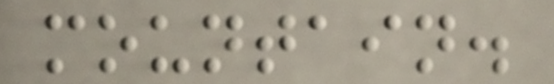mountain.
